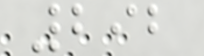292
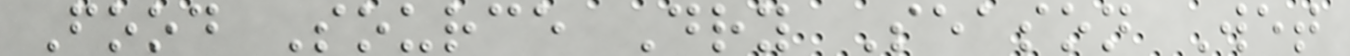Food Source Dry Season Wet
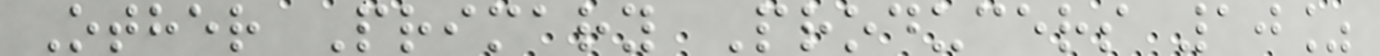Other Primary Producers 10%
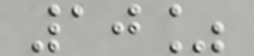10%
